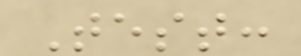Test:
